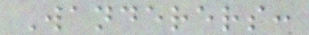Wanderers:
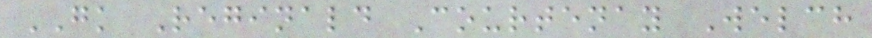GK Reginald Courtenay Welch
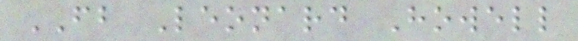FB Leonard Howell
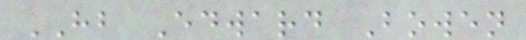HB Edward Bowen
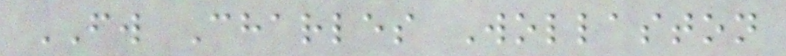FW Charles Wollaston
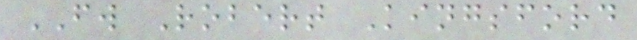FW Robert Kingsford
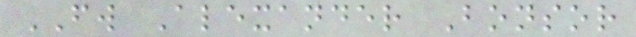FW Alexander Bonsor
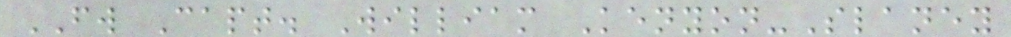FW Capt. William Kenyon-Slaney
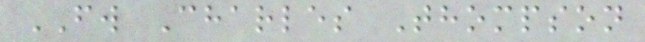FW Charles Thompson
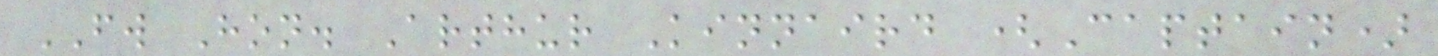FW Hon. Arthur Kinnaird (Captain)
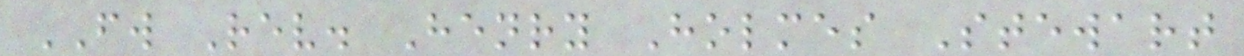FW Rev. Henry Holmes Stewart
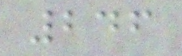246
